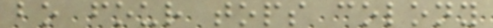bo four tops colony
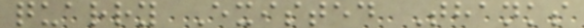quarry Existed Thanks
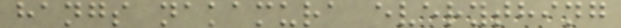hangs nakamura everything
